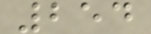254
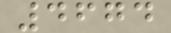4674
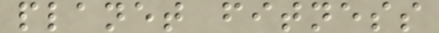planet fitness
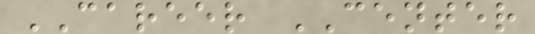CAREER CENTER
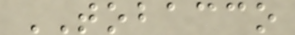TOBACCO
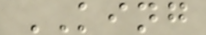KING
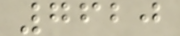7620
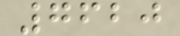7620
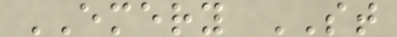EMERY ST
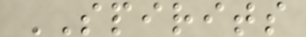SPIRITS
